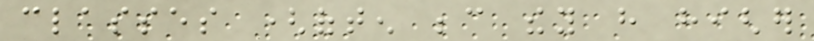classes (often because they have higher
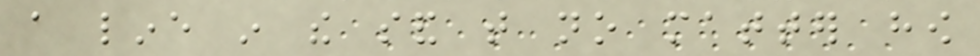a line in the sand that no matter how
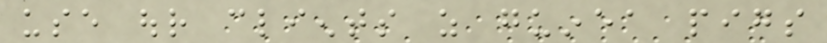use our clients as guinea pigs
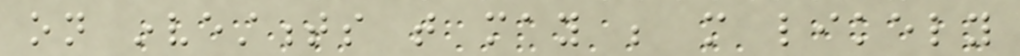on investments that may be more likely
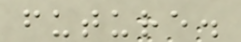future.
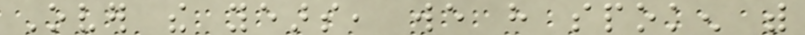Over the years, we have spoken with
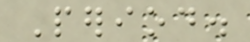Period.
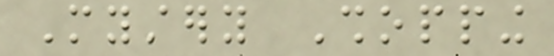Mystery Shopping
